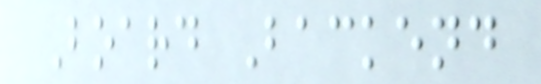Board Backend
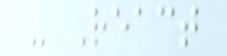- React
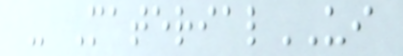- MaterialUI
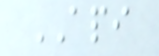API
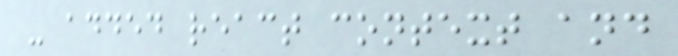- added react context and
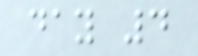day 4
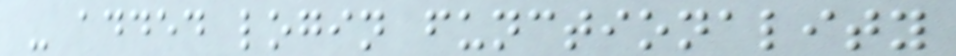- added login functionality
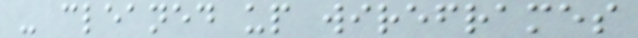- cleaned up wireframes
